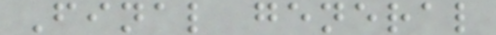Final general
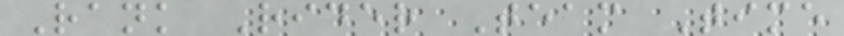Rank Rider Team Time
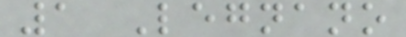1 Legnano
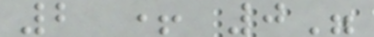2 + 0"
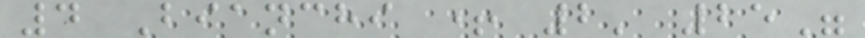4 Bianchi + 2' 25"
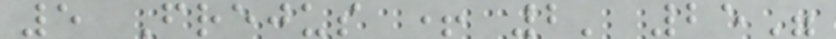5 Frejus + 2' 25"
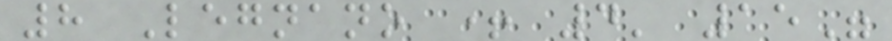8 Legnano + 4' 15"
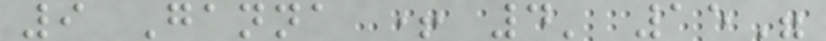9 Ganna + 4' 15"
